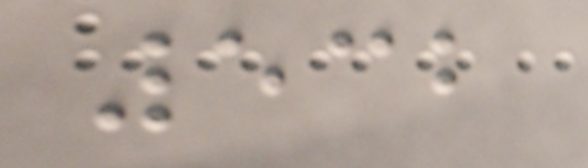532
